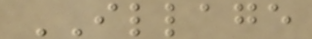ILLAGE
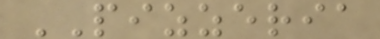PIZZERIA
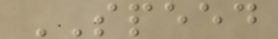SPEED
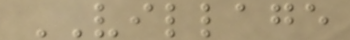VILLAGE
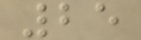25
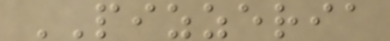PIZZERIA
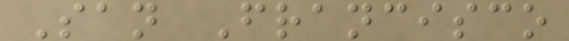San Francisco
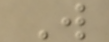W
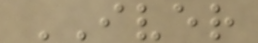IVER
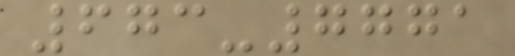673-7771
